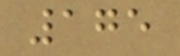175
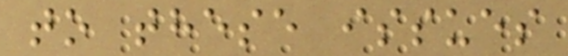to these issues
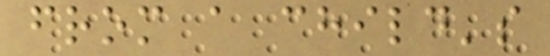from a child's
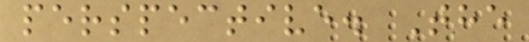perspective. The
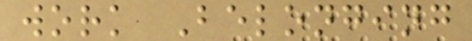work Belonging
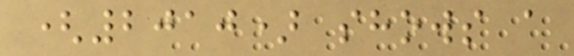(2010) shows a
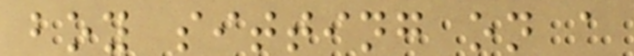boy sitting on a
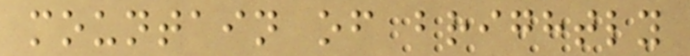mountain of brightly
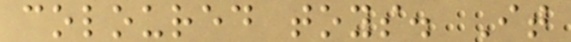coloured toys. It
